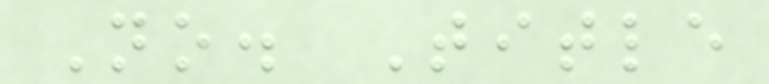No. Title
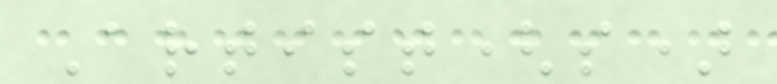Artist(s)
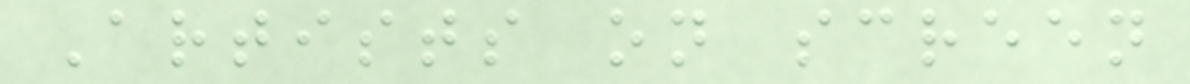Artists on screen
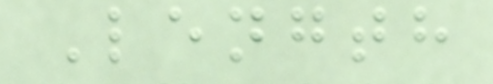Length
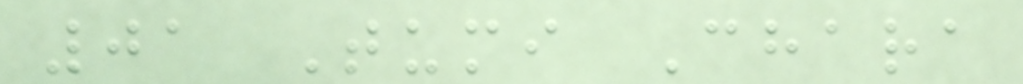01 Tumi Chara
